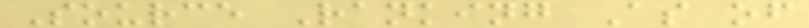Source Ranking As of
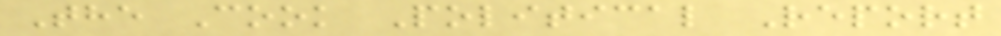The Cook Political Report
